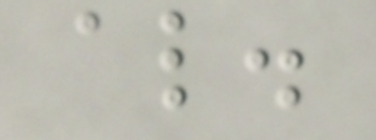al.
